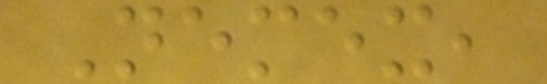Nemex,
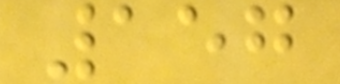157
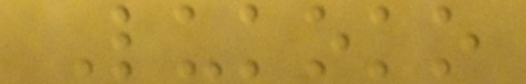Lukoko
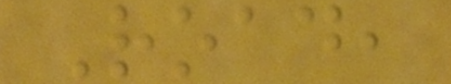Road,
